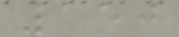150
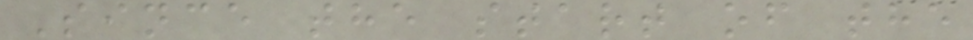Since the start of the
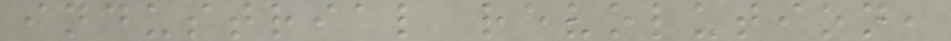industrial revolution,
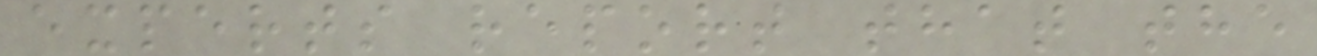experts report that the
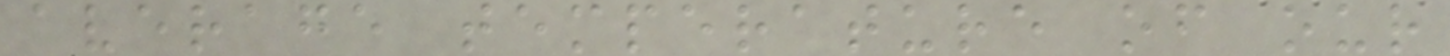average temperature of our
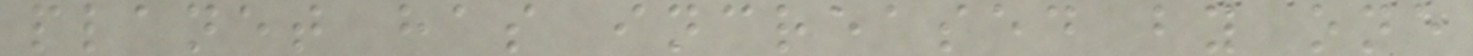planet has increased by one
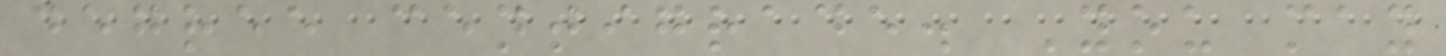degree centigrade. You may
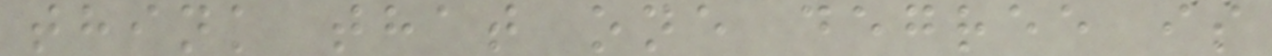think that one degree is
